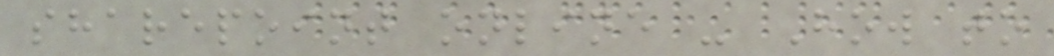sharepoint online - How to
